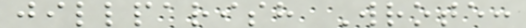jillparish Wrote:
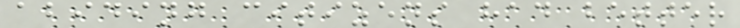abiding citizens had better
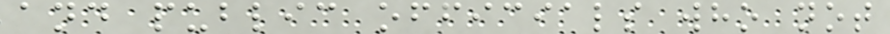and public officials who not
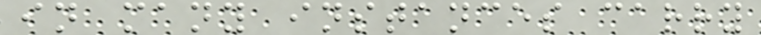in many instances carry
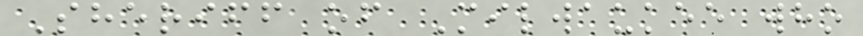Sheriff of Milwaukee who
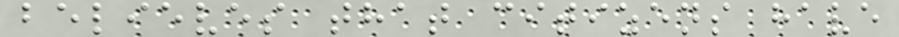believes that citizens have
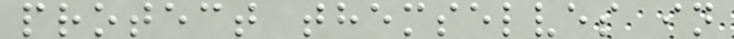protect themselves in
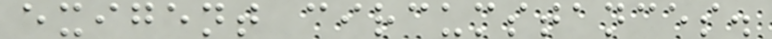exigent circumstances.
